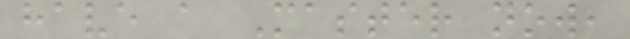have a Master now,
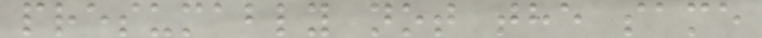presumably not the same
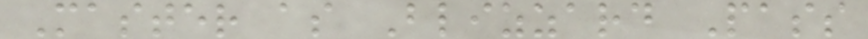Master as Blizzard Pass
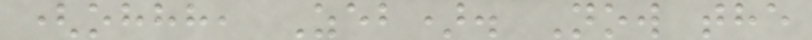(ohhh, Zeb). Now the
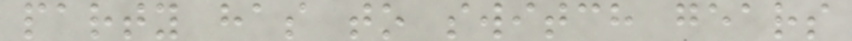party has to switch gears
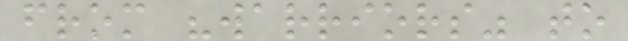from "warriors" to
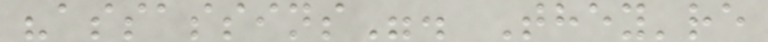"assassins". They're
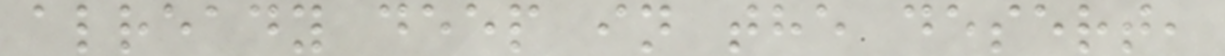already deep in the desert,
